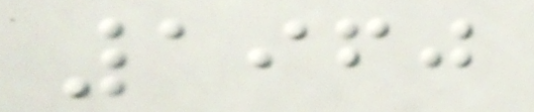1960
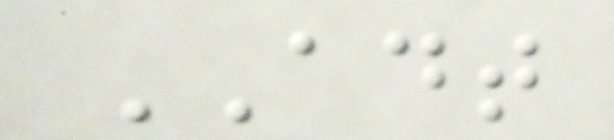ADT
